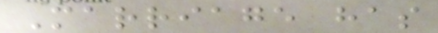Marriage has
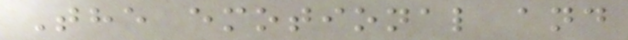The emotional and
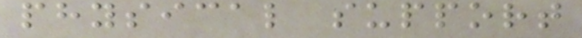physical support
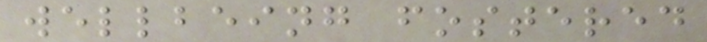wellbeing fostered
